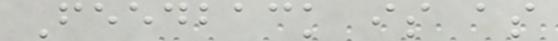Feedback is as
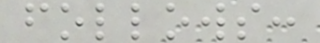follows:
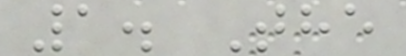1. The
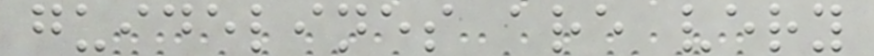guidelines are very
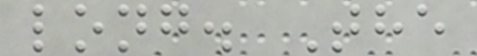long. The
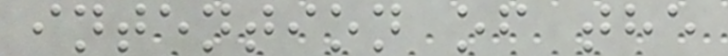intention of the
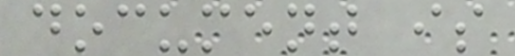document is
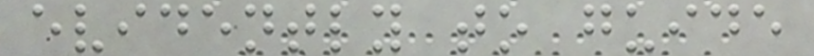evidently to guide
